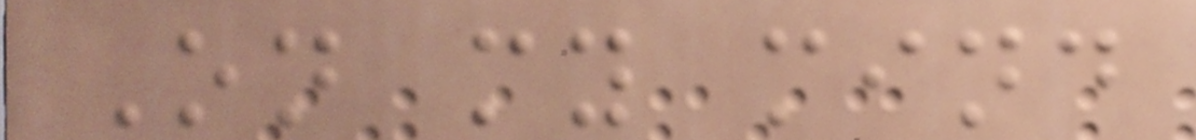On my mind
